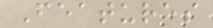Features
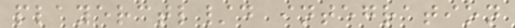playerctl/d integration
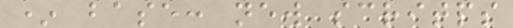* base: new scritps
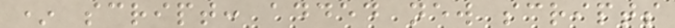* script: added new scripts
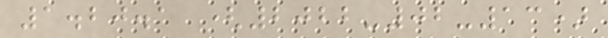1.20.1 (2022-02-13)
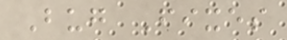Bug Fixes
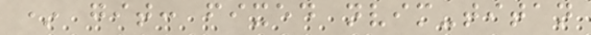* git: fixed nvim-titan
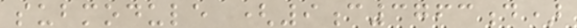submodule (9c3763d)
